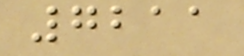7211
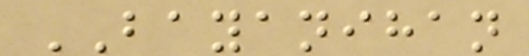BAYANIHAN
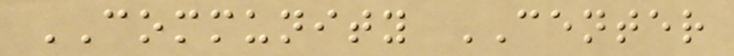COMMUNITY CENTER
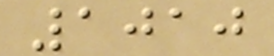1010
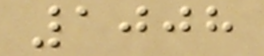1008
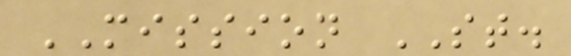MISSION ST.
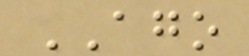AGO
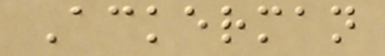Ackerman
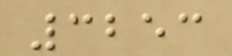3253
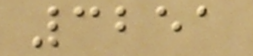3251
